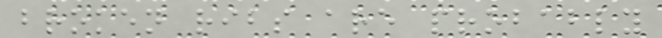broken ribs are probably
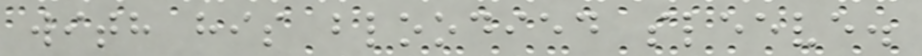with his bloodied sleeve.
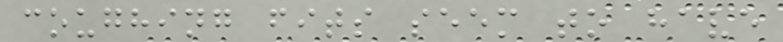coughing fits seem to have
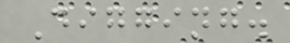Digging.
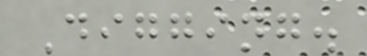Digging.
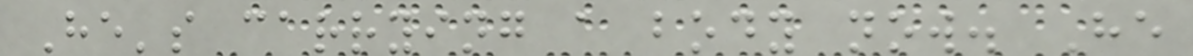He's carrying a body now. He
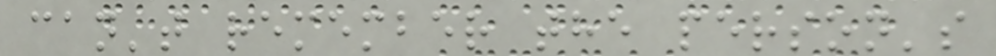can't remember the person's
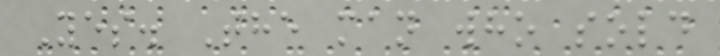Yes. The man who sold
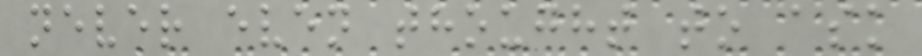never even thought to ask
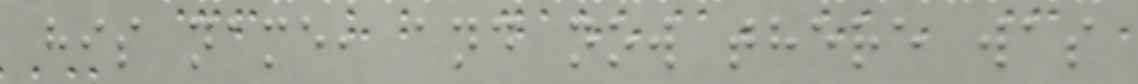his name, and now there was
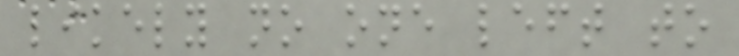likely no one left to
